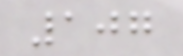107
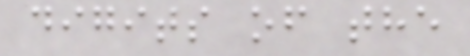digits of the
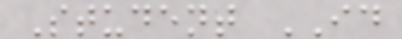Student ID
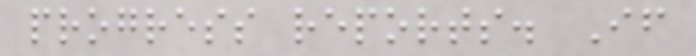progress reports. If
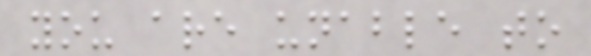you are unable to
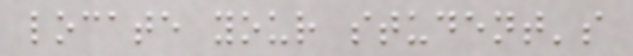locate your student's
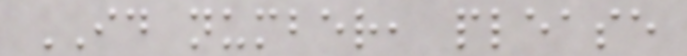ID number, please
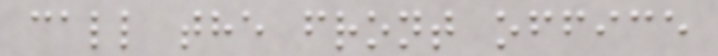call the front office
